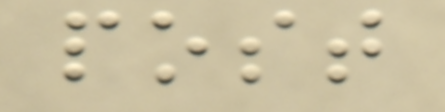post
